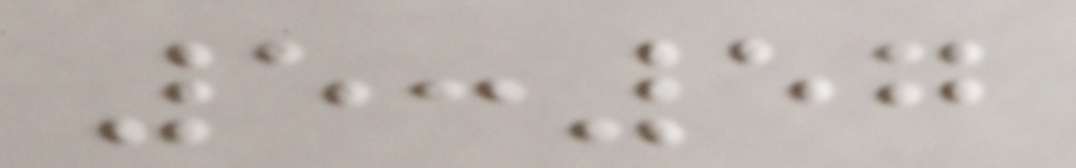5:57
